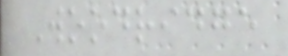Woodridge
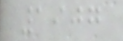1907
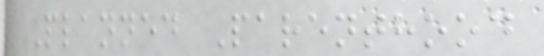Planned Parenthood
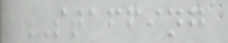STAFFING
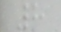8
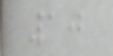10
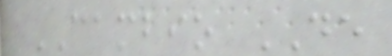CAMBIO DE
